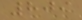809
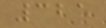325
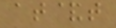at&t
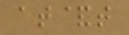at&t
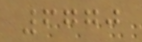6770
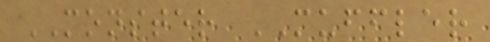MONSTER MUFFLER
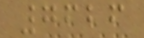7626
